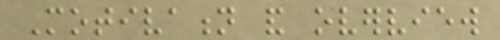Motivation and overview
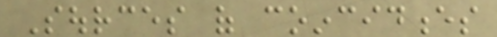Sources of coincidences
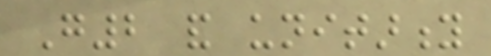G2 and unitarity
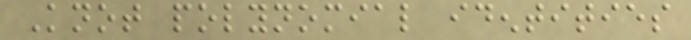Knot polynomial identities
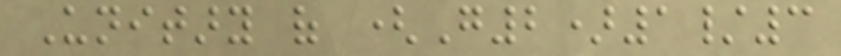Unitary of (G2)1/3
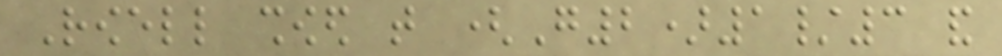Rowell showed that (G2)1/3 and
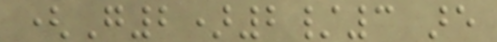(G2)2/3 are
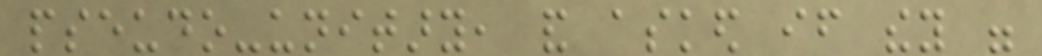pseudo-unitary, and asked if they were
